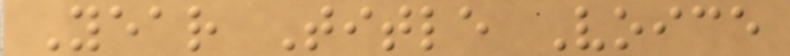Year Title Voice
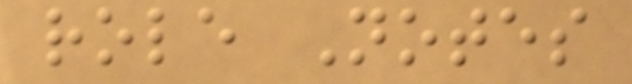role Notes
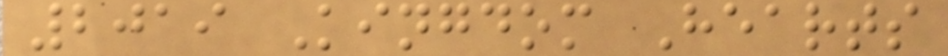2019 Kingdom Hearts
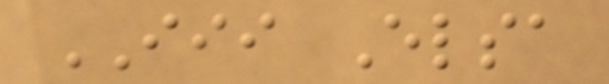III Elsa
